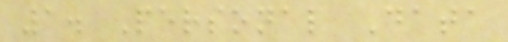1. Personal Data
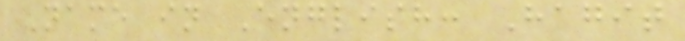Name in English: Hagit
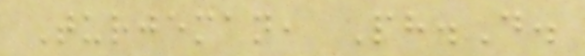Turjeman, Ph.D.
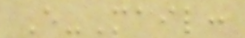E-Mail:
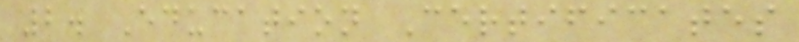2. Education Certificates
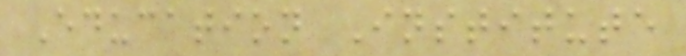Education Institute
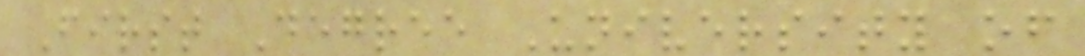First Degree University of
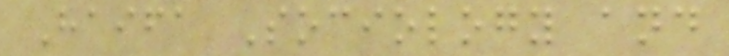Haifa Sociology and
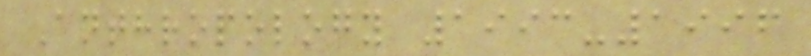Anthropology 1993-1996
